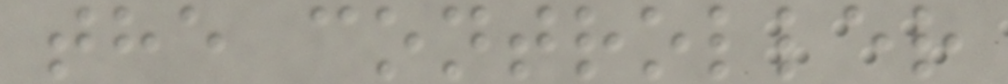the controller
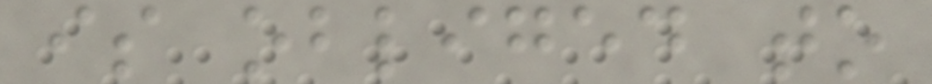is obliged to
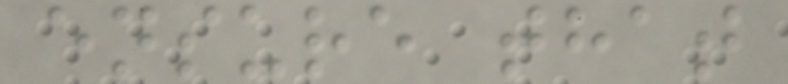ensure that
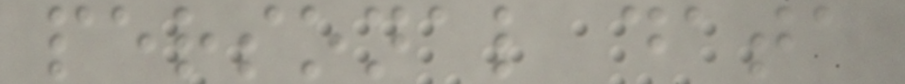personal data
